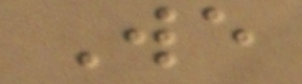We
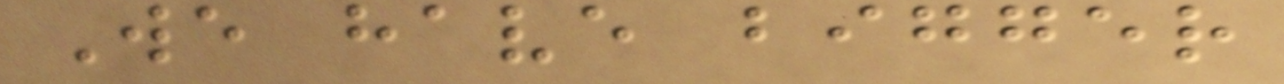We have bigger
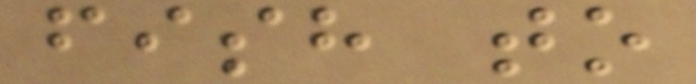fish to
